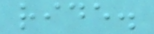ride.
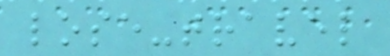lose-travel
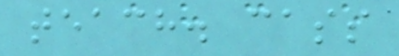teach. cass
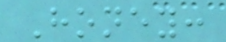Honey:
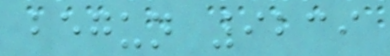begun 9239
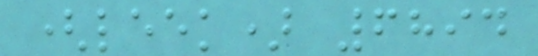(leek) 6894
